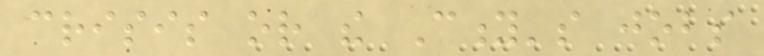crisis or the City's jobs
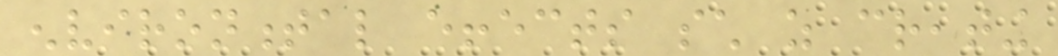environmental effects such as creating
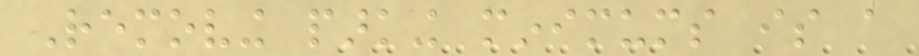Removing parking minimums is a
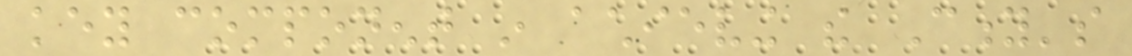key component in achieving the City's
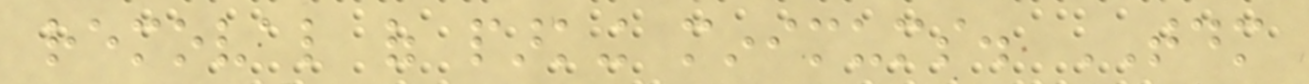removal of parking minimums. TDM
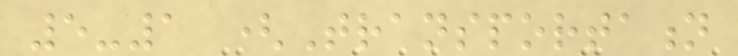5-1 (Transportation
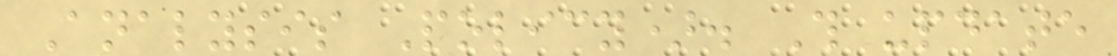Analysis Policy). This update
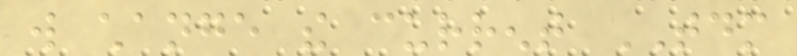will change the current TDM
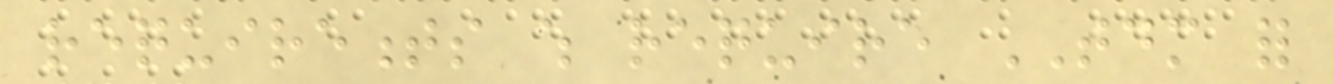requirements which require TDM for
